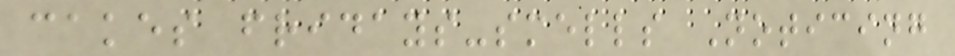cakes fridays-smells Noticing
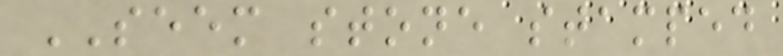SEEM stone stamped
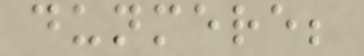dunmere;
